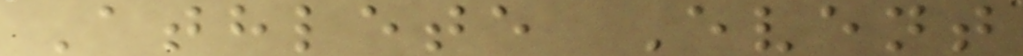Athlete Event
